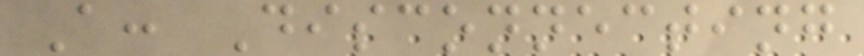A: Disconnecting
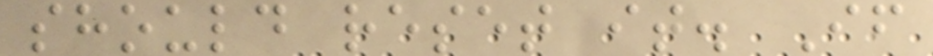should reset it. If
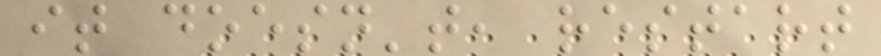it doesn't, restart
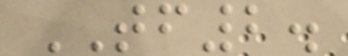TF2.
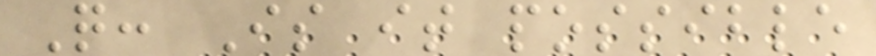Q: Is it possible
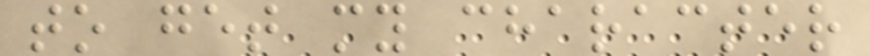to get my character
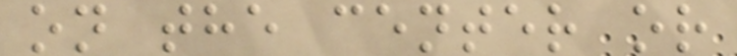on the center or
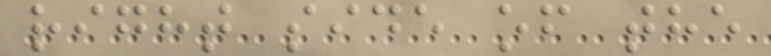right side of the
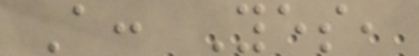A: Yes,
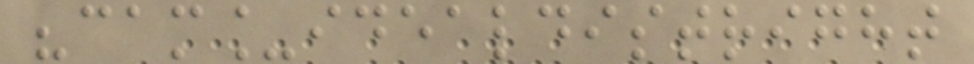"cam_idealdistright
